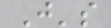J's
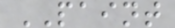PAINT
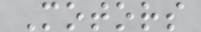Motors
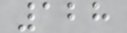128
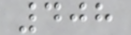408
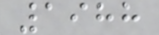1988
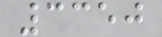3350
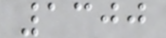1300
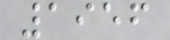1956
